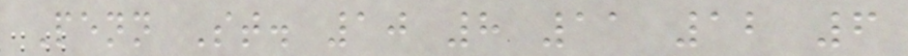Penn St. 10 8 11 12 6
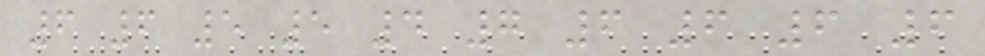6 6 5 5 4 7 6 6 6 6
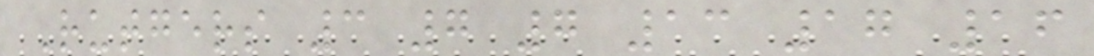Rutgers 3 7 7 13 17 16
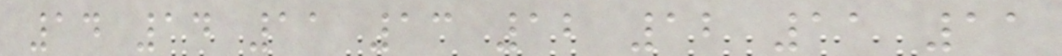14 14 11 13 12 12 11 11
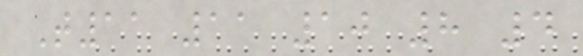T11 11 10 8 4
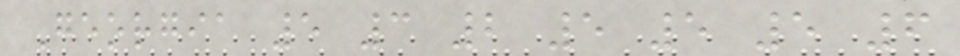Georgia 5 3 2 5 5 5 6
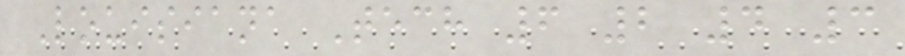Louisiana Tech 6 2 4 3
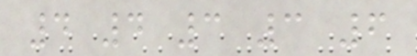4 4 3 3 6
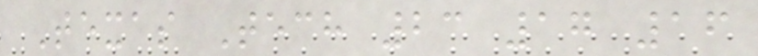Texas Tech 23 17 16
